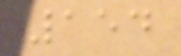154
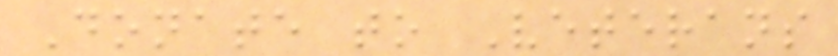Donate to Veterans
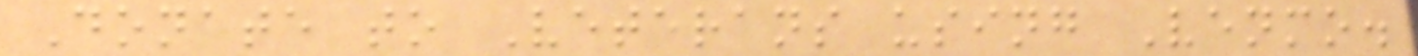Donate to Veterans using Venmo.
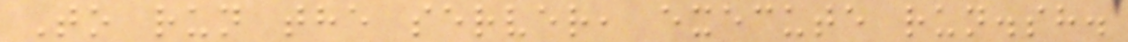To run the server, execute run.sh.
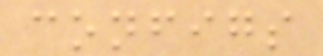configs
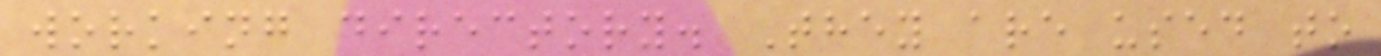working directory. They are used to
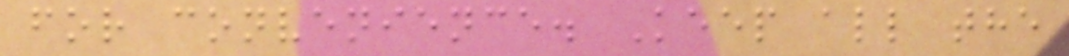for convenience. Keep all the
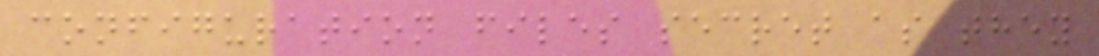configuration files secret as they
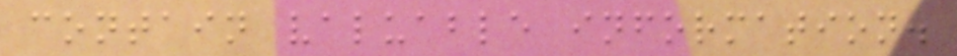contain valuable information.
